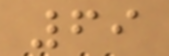69
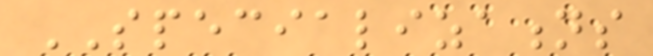SPECIALIZATIONS
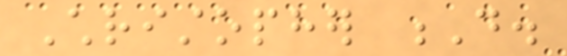Christopher D.
